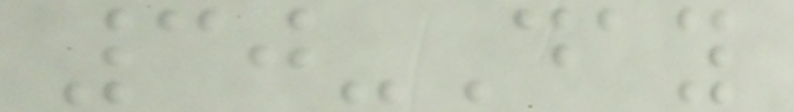30-Day
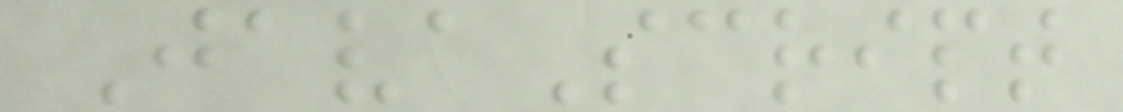JavaScript
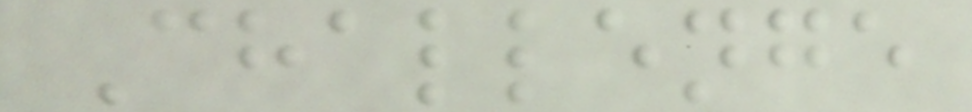Challenge
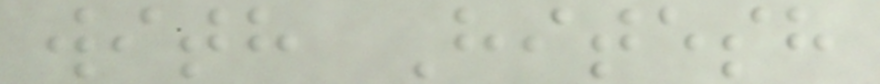with Hitesh
